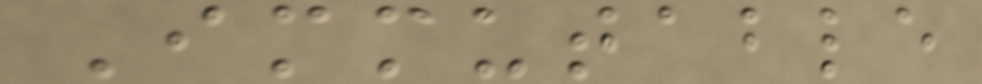Immutable
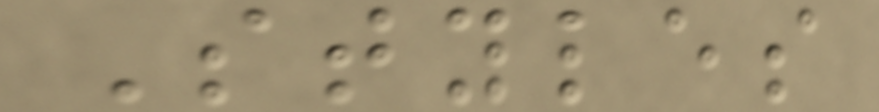Styles
